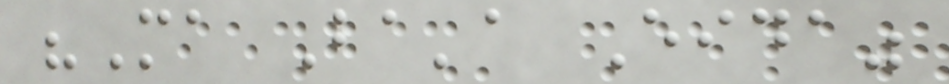"Ma Ba'a Eida"
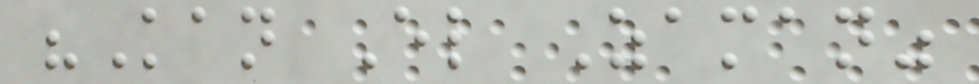"Kan El Zaman"
